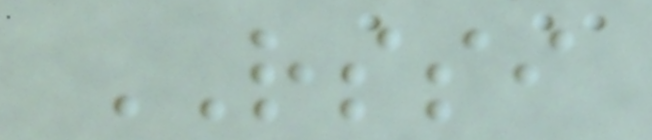RSSI
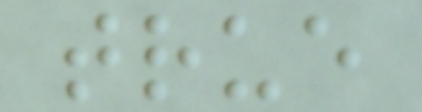true
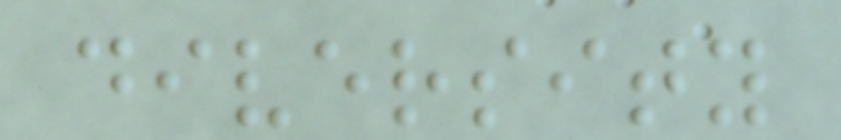diversity
